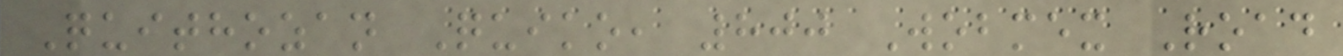Quithozan Quiko, 800 Wobmex Road
